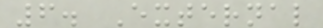6. External
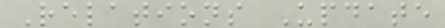Relations Update
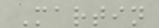Martin
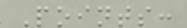Points:
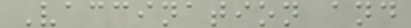Vaccination and
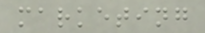marketing
